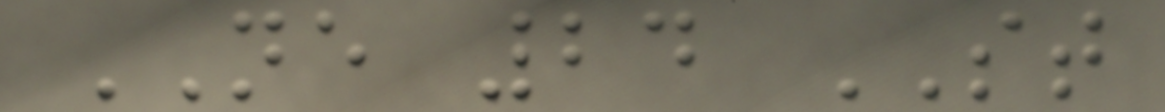NE 24 ST
